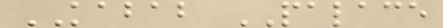KABAB PALACE
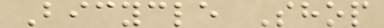Bicycle Shop
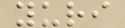yuri
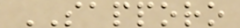SAPPORO
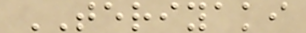TERIYAKI
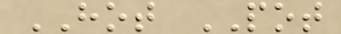HOT POT
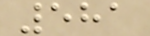581
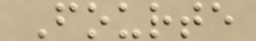Fourte
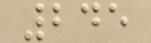245
